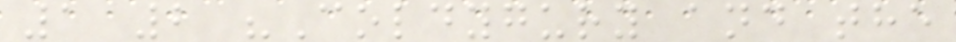1 2 "Coldygury and the
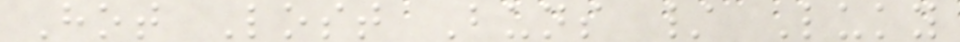Hot Lost Buns / Luky
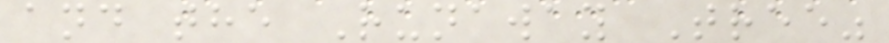and the Runaway Tree"
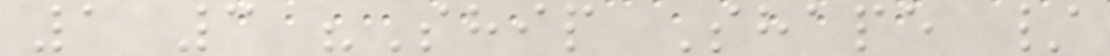1 3 "Ship Shape /
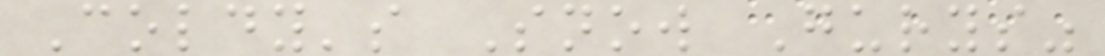Coldy's Snow Gurys"
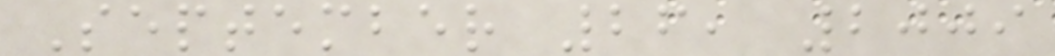September 26, 2009
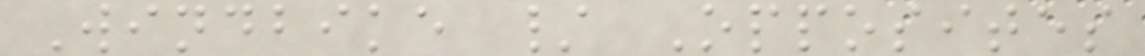Windbike / Opposites
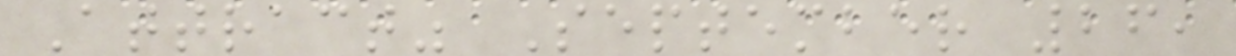Attract" September 26,
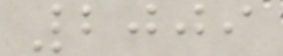2009
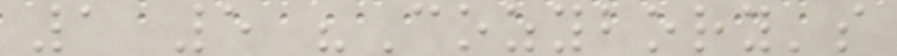1 5 "Cozybory's
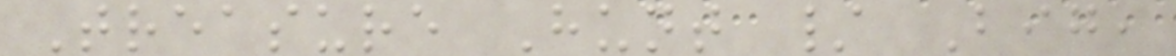Treasure Hunt / Big,
